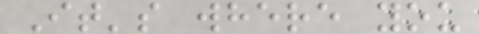It's where you
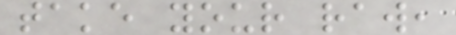take your raw,
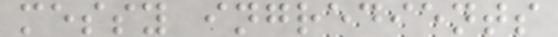messy ingredients
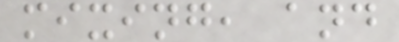mixing, and
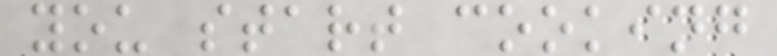you start cooking
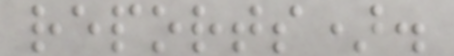reports).
